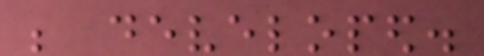be developed.
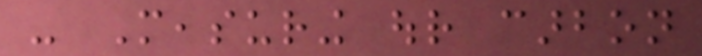- Measuring our carbon
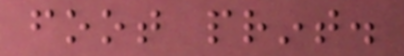foot print.
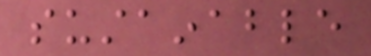sustainable
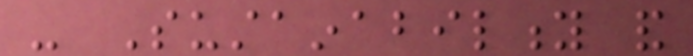- Sustainability and
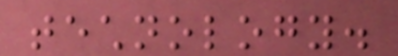technology.
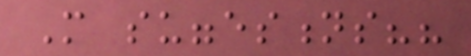More suggestions??
